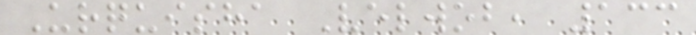Urquisha Velwob, 133
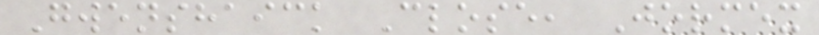Gwenshaick Close, Jormex
